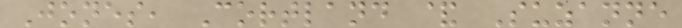Jones, Cortland & Suzanne
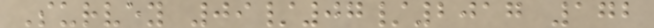Survey 09/07/2017 172
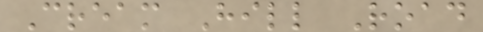Cream Hill Road
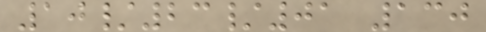10/23/01 130
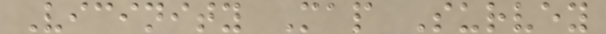Vicinity Map Survey
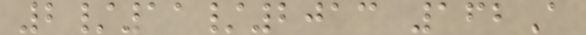2/11/2013 162A
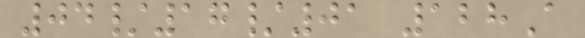04/17/01 128A
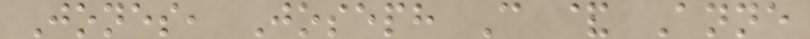Jones, Joseph C & Anne
